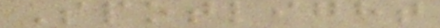Spotlight
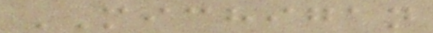MICHIGAN
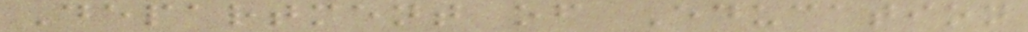Department of Education
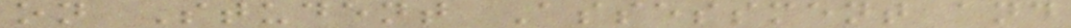on Student Assessment and
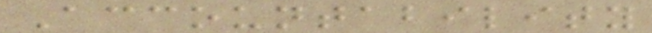Accountability
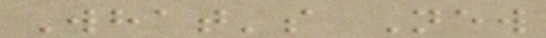What's New
